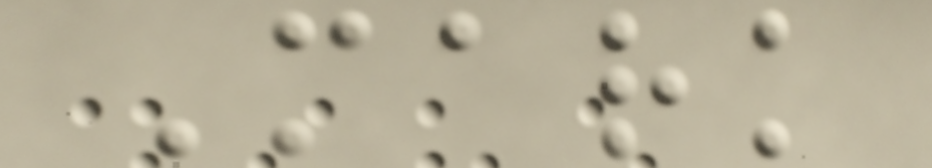Mark
